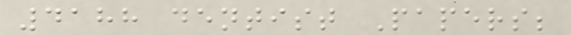4188 dentist Papers;
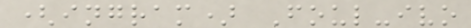(ingram) Foul-ivo
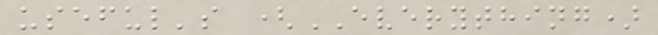useful's (EVERYTHING)
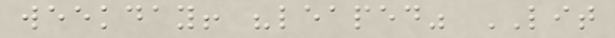weekday! "leaped" LIT
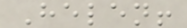Helen!
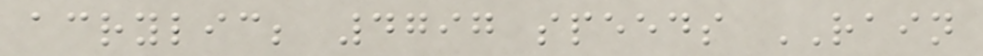acrylic; 4797 speeds RAIN
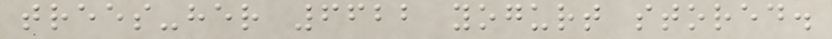trees-her 6622 yogurt stored.
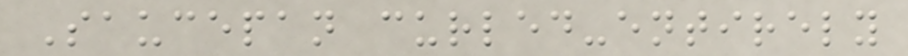Saucepan curled-entirely
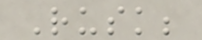Rusk;
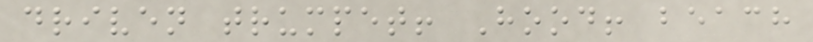driven trumpet! Hood! beach
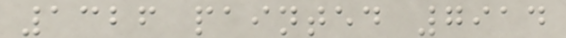1326 painted 7914
